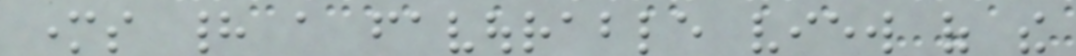mothers had a favourable view of the
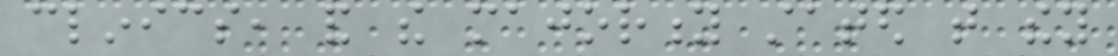clinics, and the majority stated that they
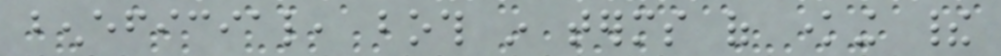beneficial, both in terms of knowing their
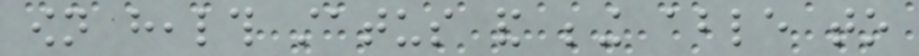own health status and being able to
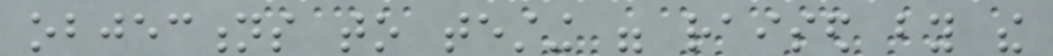objections to testing were raised by the
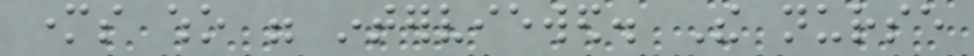mothers who were interviewed. The nurse
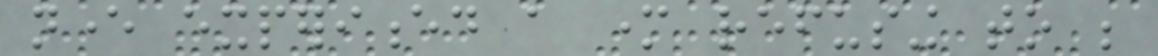never experienced a mother refusing to be
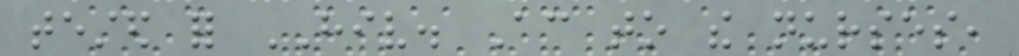tested for HIV. According to the nurses,
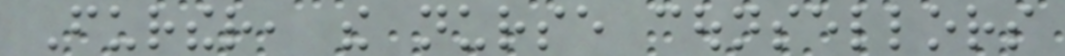Further, the nurse counsellors
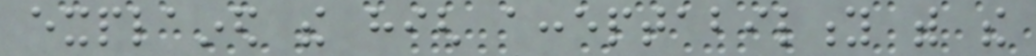explained the high acceptability with the
